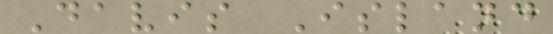Davis Island
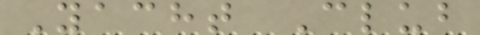Yacht Club
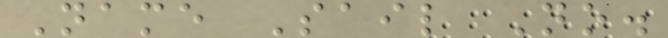Name Sail No.
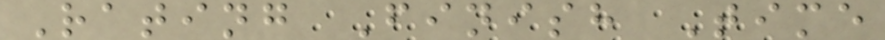Rating Finish Time
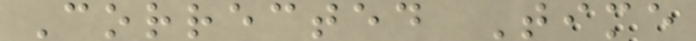Corrected Time
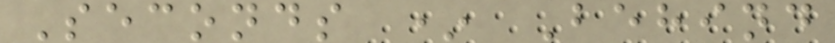Seconds * Behind
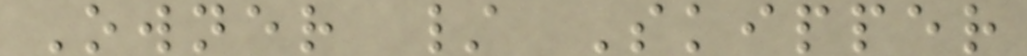Owner / Skipper
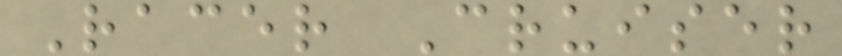Racer Cruiser
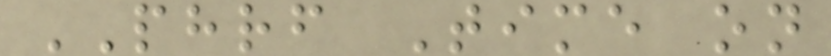PHRF Time on
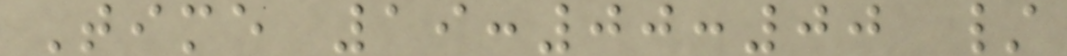Time 19:00:00 /
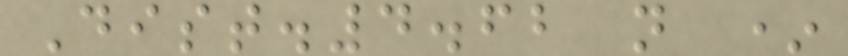Dist.4.62 n *
